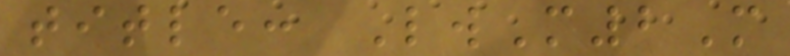title: LwM2M
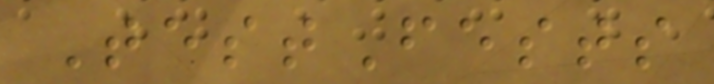TestFests
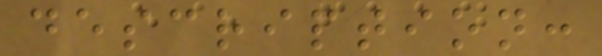description:
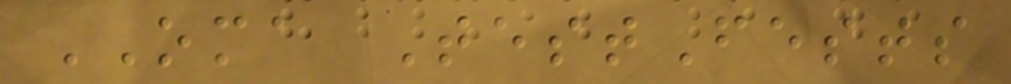OMA TestFests
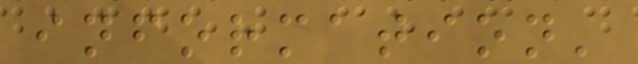information'
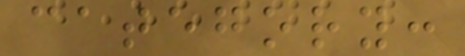category:
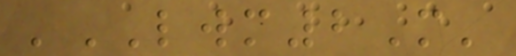'LWM2M'
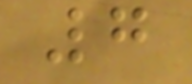7
